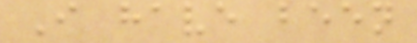I have been
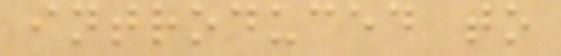introduced to
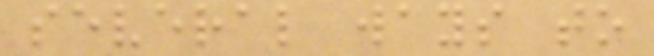several ways to
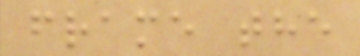frame the
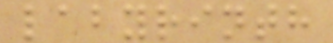labyrinth
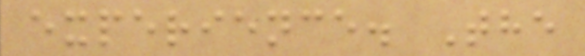experience. The
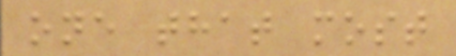one that most
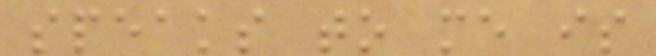speaks to me is
